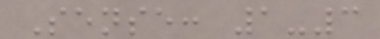Sense: 1-3
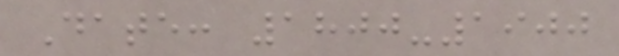Date: 1800-1900
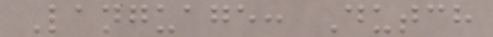Language: Dutch
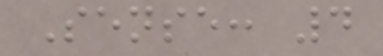Sense: 4
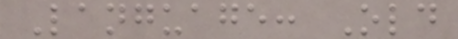Language: Old
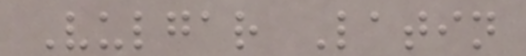Vulgar Latin
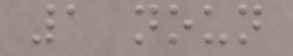1 noun
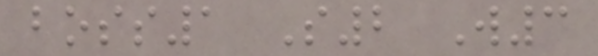boss1 S2 W3
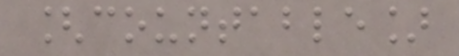[countable]
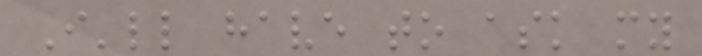I'll have to ask my
